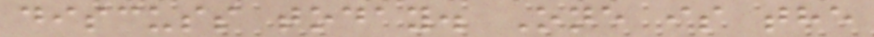discuss today. One is the
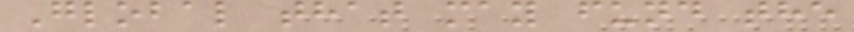Global that may fund the
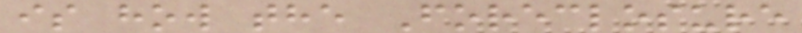is how the Foreclosure
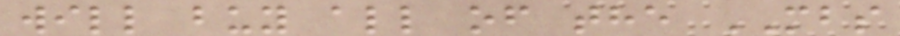will buy all of the MBS
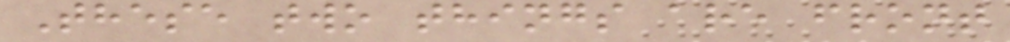These two things are front
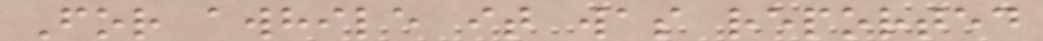For awhile it was reported
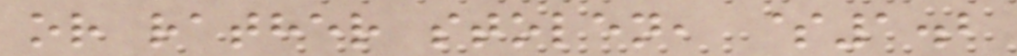or rather stolen, $1.2
